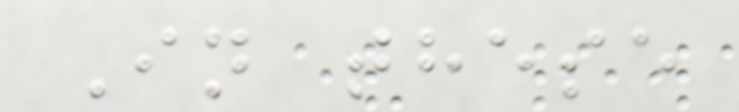In these
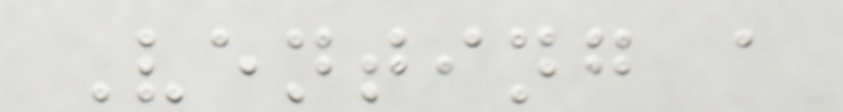Venting a
